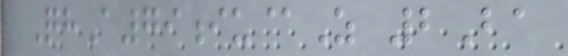QhA79iu@Z 2Ba
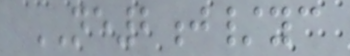NE2j/yc
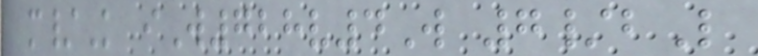m/K iW728v4W 7/bL
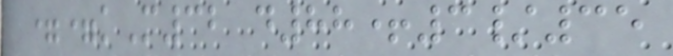==kM32 d88+3/35
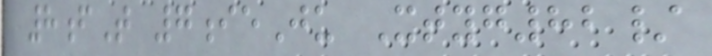8fT 7ieJu Xtyg82/
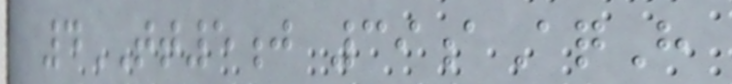4TT5j 39aAqH
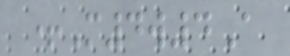+M4w4A
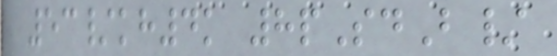53/kh4k 8pSdB/
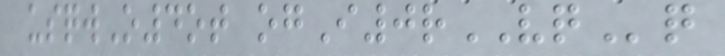usqwO4ot ogI0rVQq
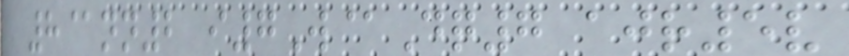8@nn2 i7W@Dq7 ajr5v
